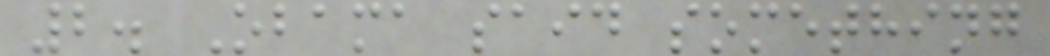2. Obama said something
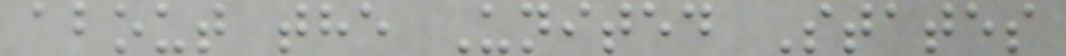about the United States
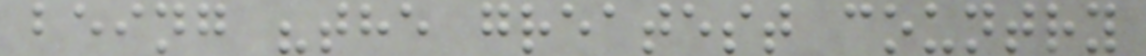being "the greatest country
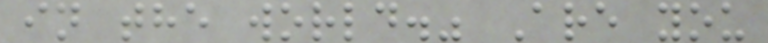in the world." Are you
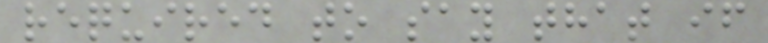required to say that if
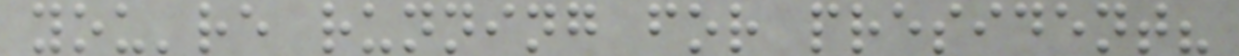you're running for president?
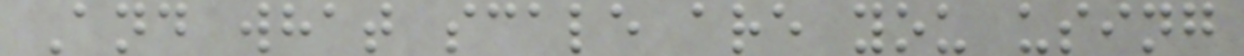And what scale are you using
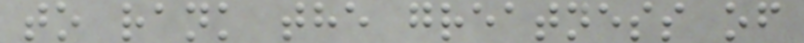to rank the greatness of
